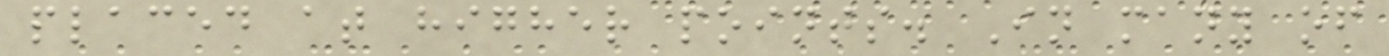placed at higher points. In many of
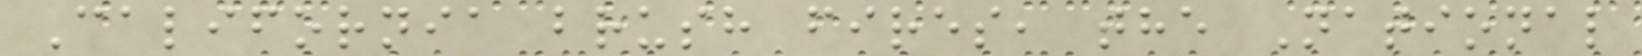California brush fires, the National
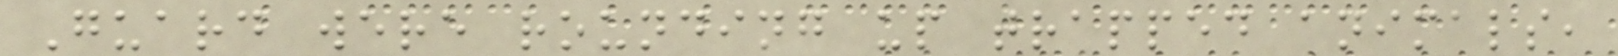Guard were rounding up trapped animals,
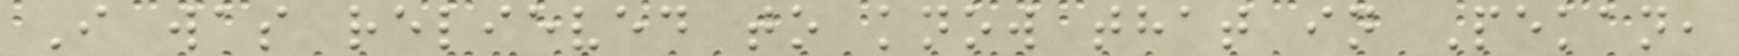I was relieved to know that in Pekan,
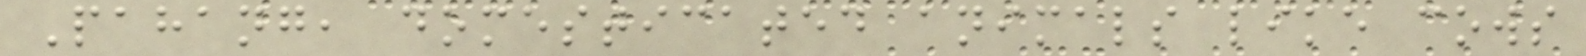Pahang, domesticated animals like cows
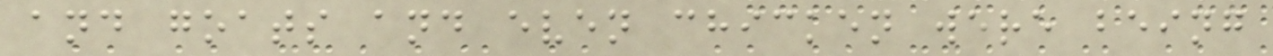and goats and even chicken were being
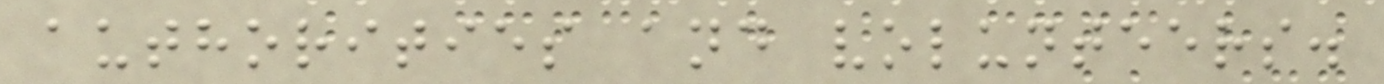authorities and volunteers.
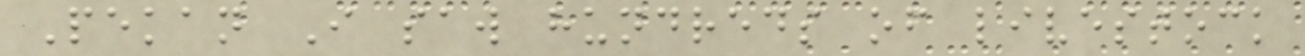Pekan I saw hundreds of livestock
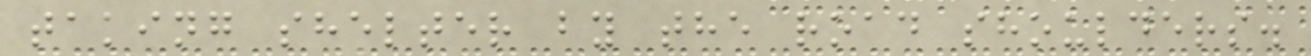taking shelter by the road shoulders.
